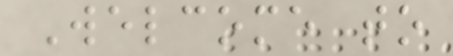Welcome to
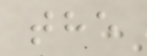the
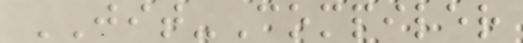JIT-Compiler
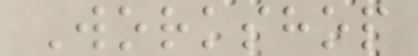Workshop
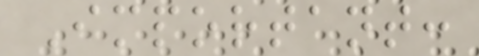Important:
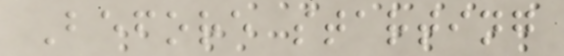Before starting
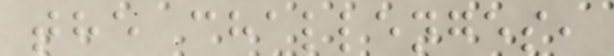the challenges,
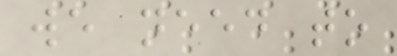we need to
